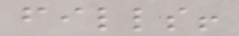fills!
